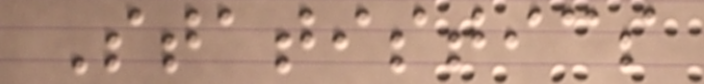Statistics
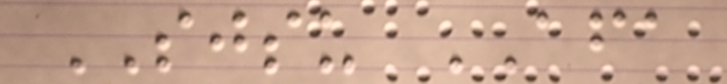SJSU AFA
